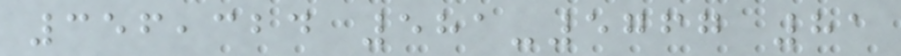356,324 581-5767 81
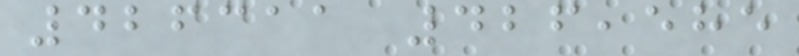426311 426,585
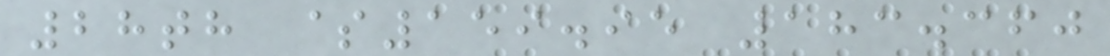28th $159.95 183.360
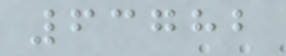63782
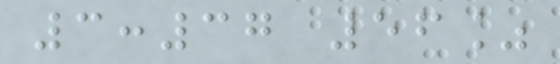3:37 56%
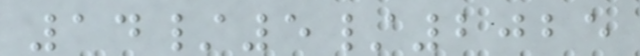14/5/2025
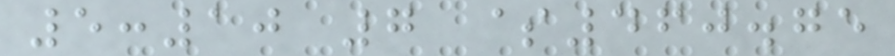5:10 7 $460.75
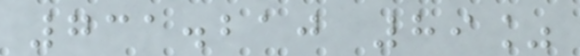731.210 89%
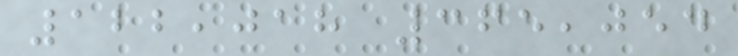122,018 365,054
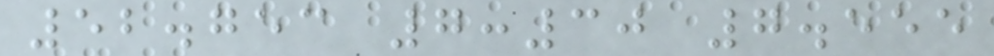52.753 7:30 7.555
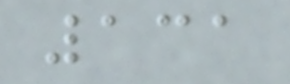131
